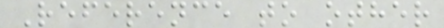Reference to other
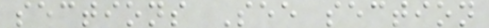sections See section
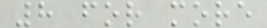8 for more
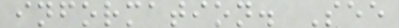information. See
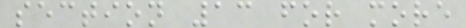section 13 for more
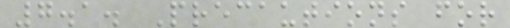7.1. Precautions for
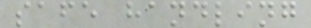safe handling
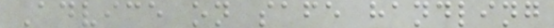Advice on safe handling
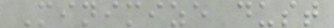Minimize dust
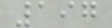197
